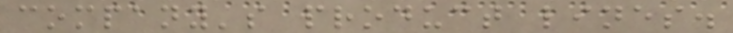company's product lines.
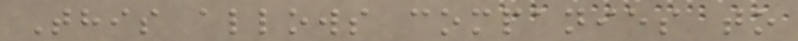This allows companies to
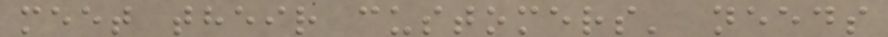meet their customers' needs
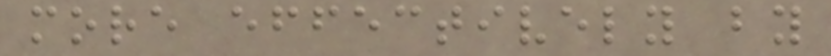more effectively by
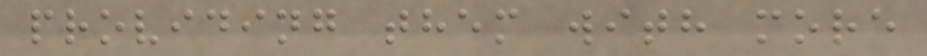providing them with more
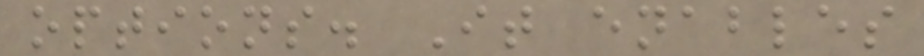options. It enables
